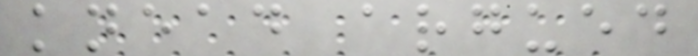knead argued
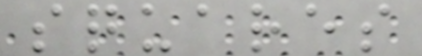squares
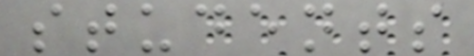students
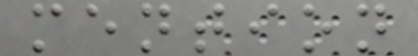mention
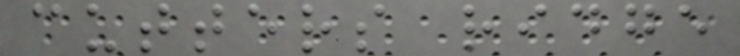cutters ridge
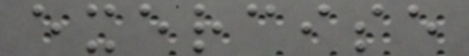exercise
